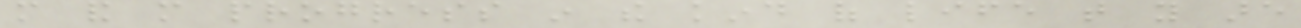more and more progress in the kind of life that you are
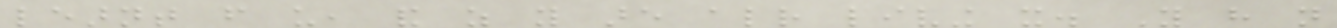learnt from us, and as you are already living it. You have not
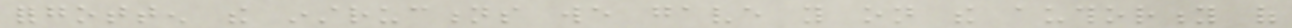forgotten the instructions we gave you on the authority of
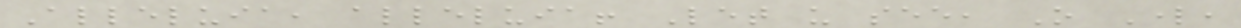Alleluia, alleluia! Let us see, O Lord,
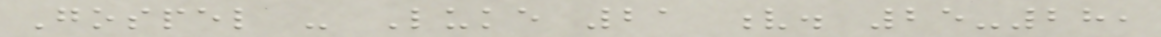Gospel - Luke 21 v. 25-28,
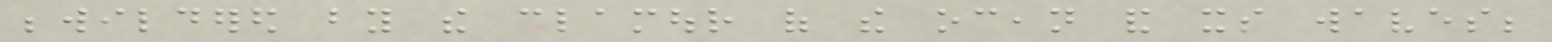bewildered by the clamour of the ocean and its waves;
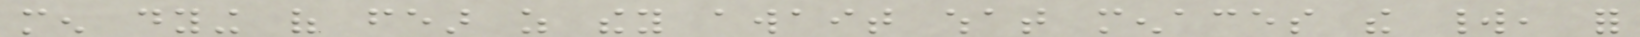men dying of fear as they await what menaces the world, for
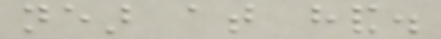near at hand.
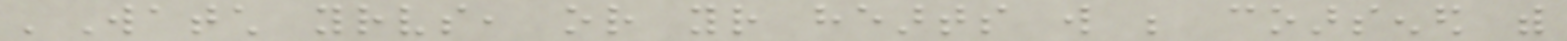'Watch yourselves, or your hearts will be coarsened with
